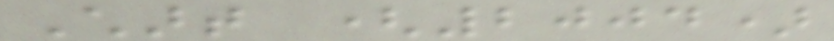Chart (2004)
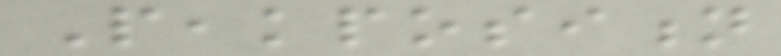Peakposition
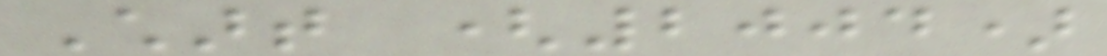Chart (2004)
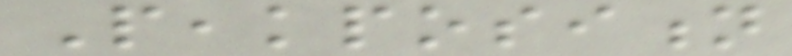Peakposition
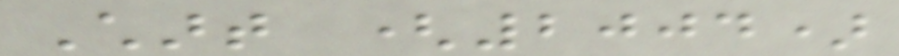Chart (2004)
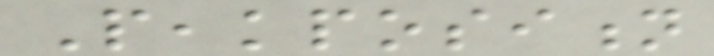Peakposition
